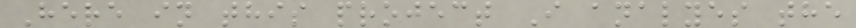Here in this project I analyes the
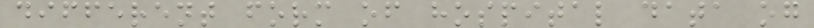different form of hospital data og
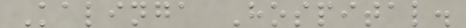Kalinga Hospital.
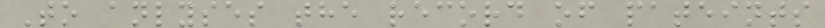To anlyses the record of pateints
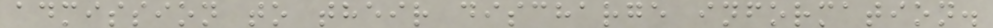admission to their discharge information.
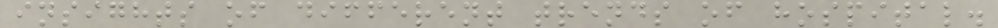insights of different trends of hospital.
